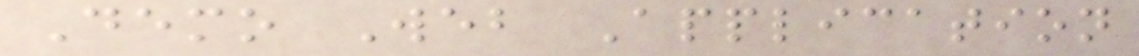Demo Web Application
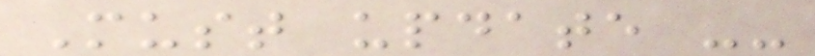Must update --
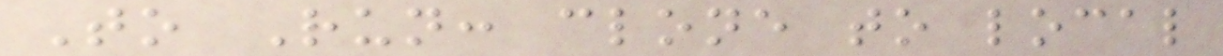To Run: clone to local
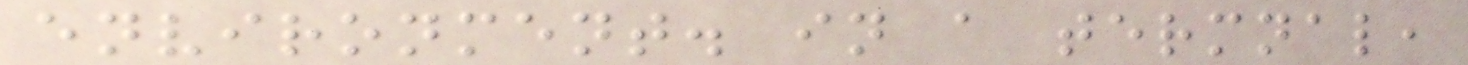environment. in a termnal,
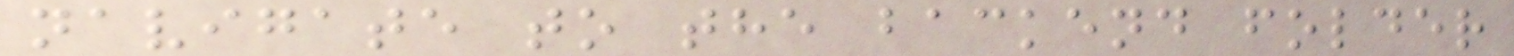navigate to the backend folder
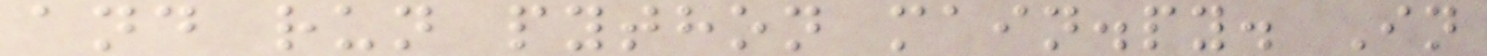and run python main.py. In
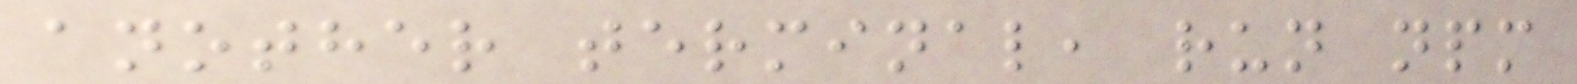another terminal, run npm
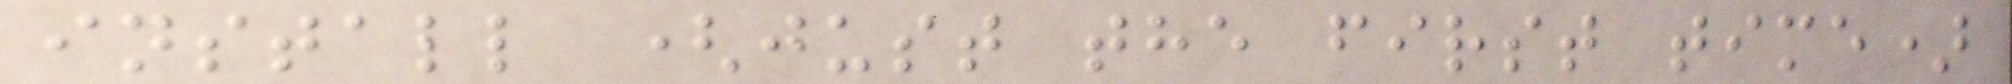install (just the first time)
